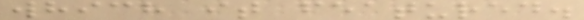which it featured.
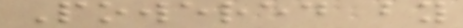Powered by
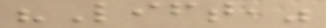"Lift,"
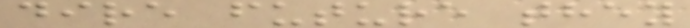dire future they
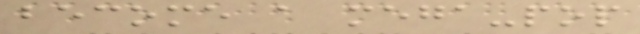become a mega-pop
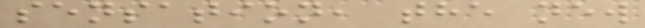sensation, the new
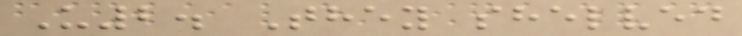U2. They shelved
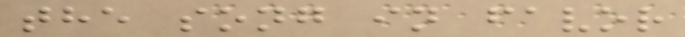the song in favor
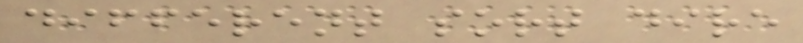different sort dire
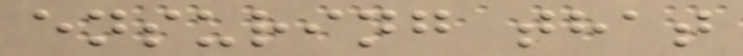ensuring that
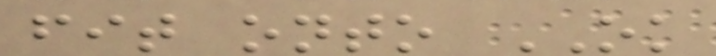fit onto OK
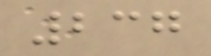237
